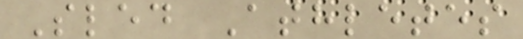Sled Athletes
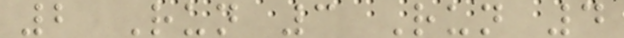2 Run 3 Run 4
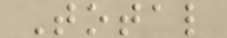Total
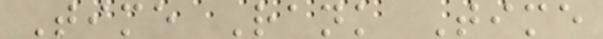Time Rank Time
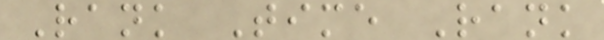Rank Time Rank
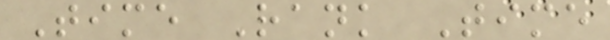Time Rank Time
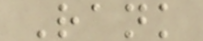Rank
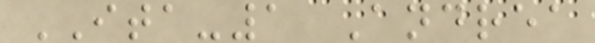ITA-1 Andrea
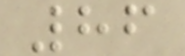86
